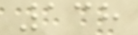138
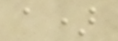a)
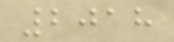2018
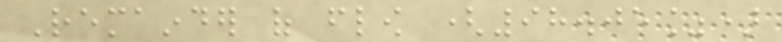Remainder of flow (98.05%)
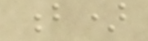b)
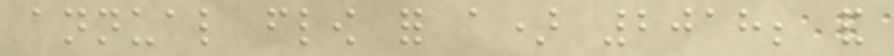annual flow for a) 2018; and
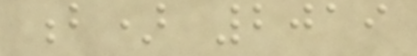b) 2019
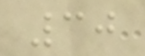30
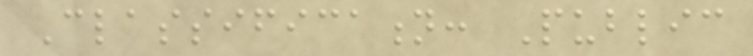Classification: Public
